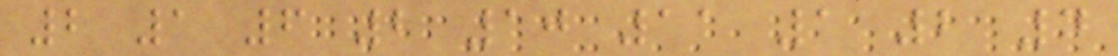2 1 6 2 10 11 1 2 4
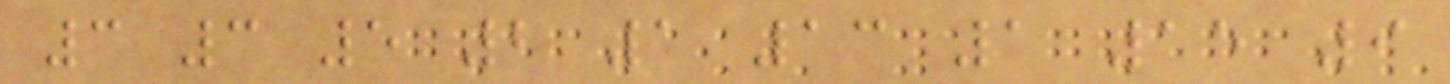3 3 5 2 1 13 1 15 9
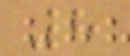8
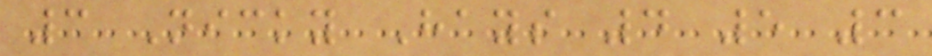3 Nicky Hays 4 5 3
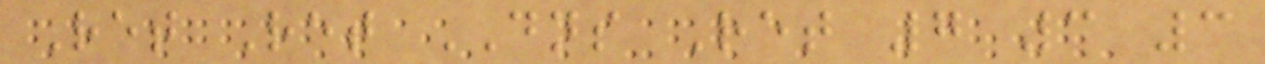Ret Ret DNS Ret 7 3 3
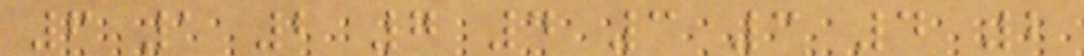6 1 2 7 4 3 3 4 2
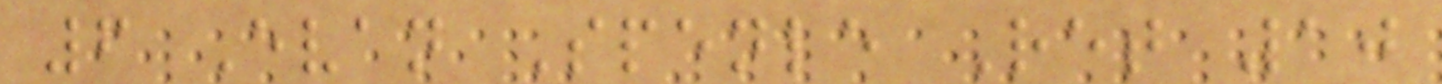6 Evan Spenle Ret 10
